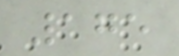175
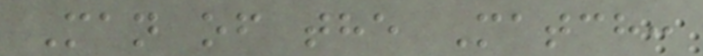Man of the Match:
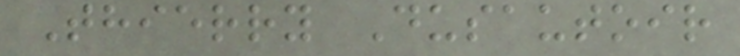Thierry Dusautoir
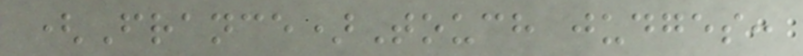(France)Touch judges:
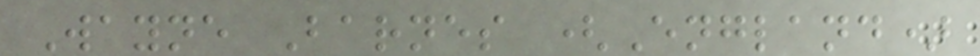Wayne Barnes (England)
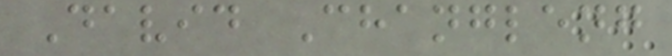David Changleng
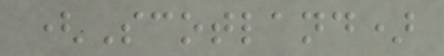(Scotland)
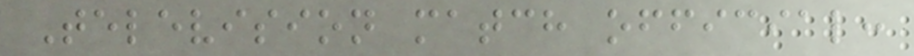Television match official:
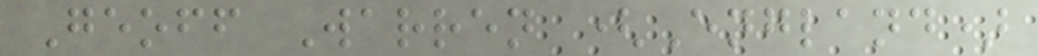Geoff Warren (England)
